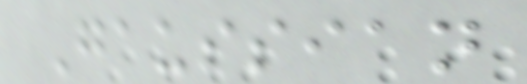Gaussian
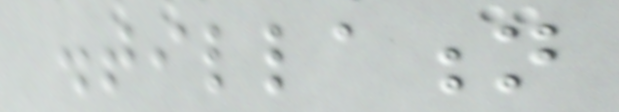distillation
